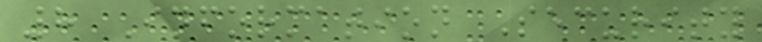8 Information Security
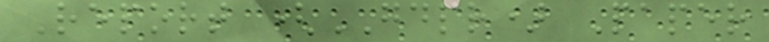Report (GDPR) Paper
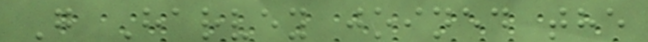G Harvey joined the
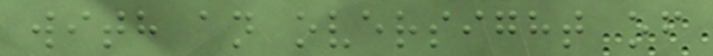with an oversight of
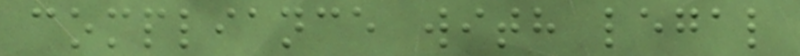compliance with legal
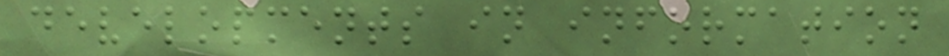developments in information
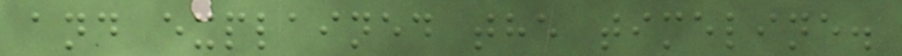and explained the timeline.
